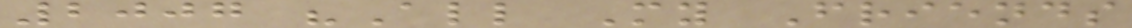2007 "All My Friends
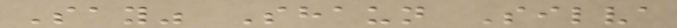Say" Shaun Silva
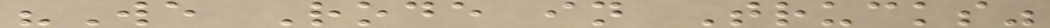"We Rode in Trucks"
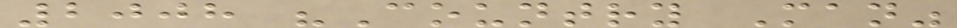2008 "Country Man"
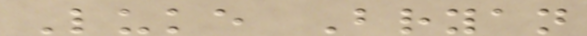Luke Bryan
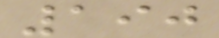190
